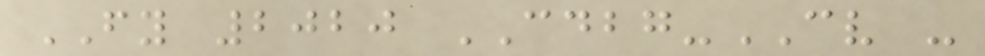FY 2020 CDBG-CV -
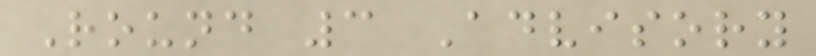Round 3 Advisory
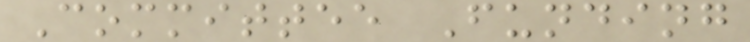Committee Funding
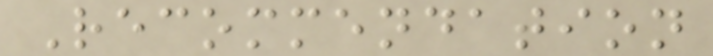Recommendation
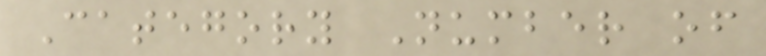Category Number of
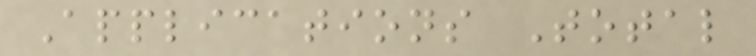Applications Total
